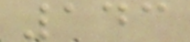143
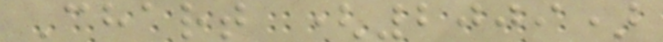Chart (2009)
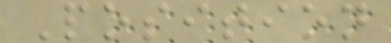Position
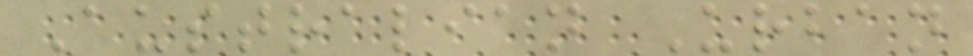Australian Urban
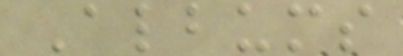Albums
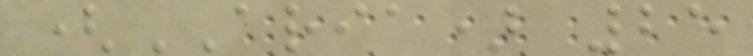(ARIA) 25
